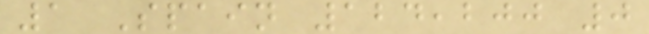1 Spain 124,200 0
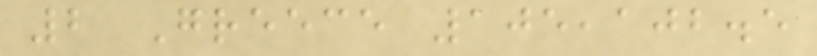2 Greece 105,102.5
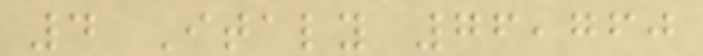4 Italy 76,760
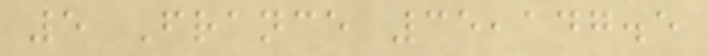5 France 35,147.5
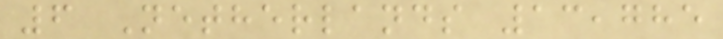6 Netherlands 13,785
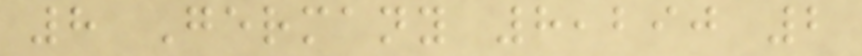8 Germany 8,290 2
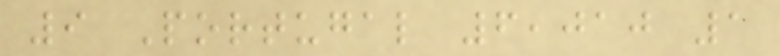9 Portugal 6,010 1
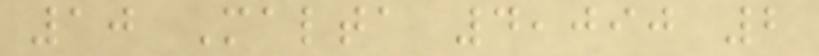10 Malta 4,090 2
